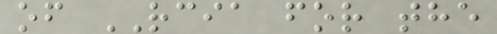of RCIA for the
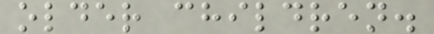older children.
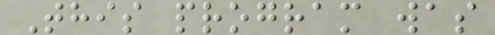This program was
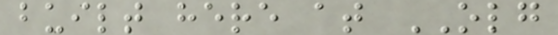built here at OLG
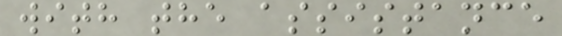with the assistance
